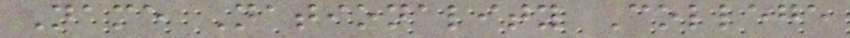Name Nationality College
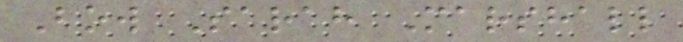Bow Sarah Marshall
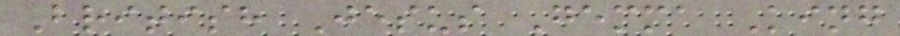British Jesus Gemma King
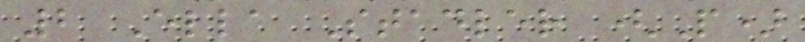2 Ella Stadler (P)
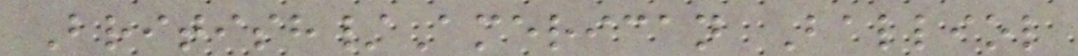British/American Balliol
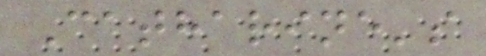Catharine's
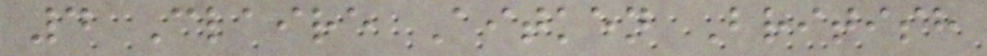4 Claire Aitken British
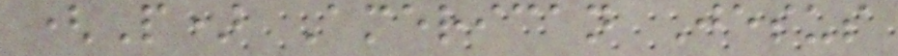(P) American Jesus
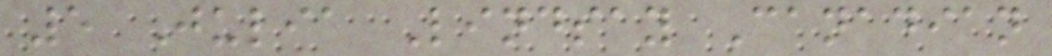5 Julia Lindsay Canadian
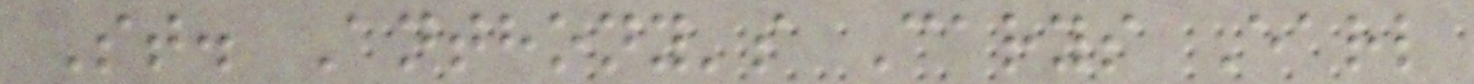St. Anthony's Carys Earl
